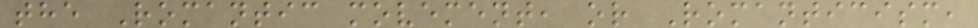the Romantic movement, or Romanticism,
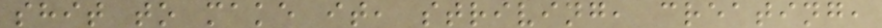shit to make it, striving, creating,
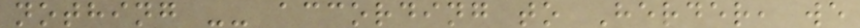nothing -- according to Herder, we
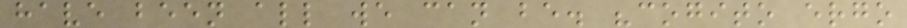have been all we can be. "cogito ergo
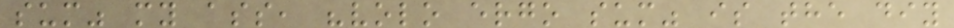sum" my ass, "volo ergo sum" is the diy
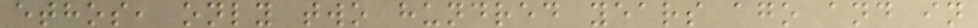ethos, only two hundred years ago and in
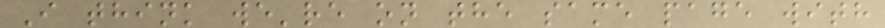I think we're on the same page with
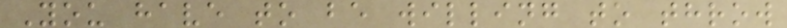You have to be willing to throw
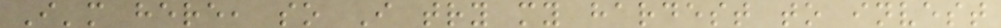I'm here, so I try my hardest to invest
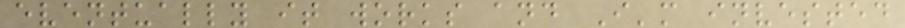eventually it works and I'm invested
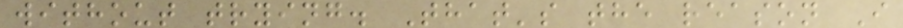without trying. That's the reason I
